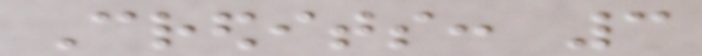Credits: 3
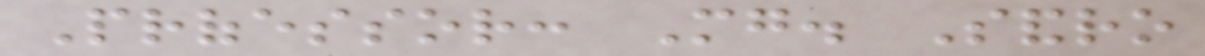Professor: Mg. Sandro
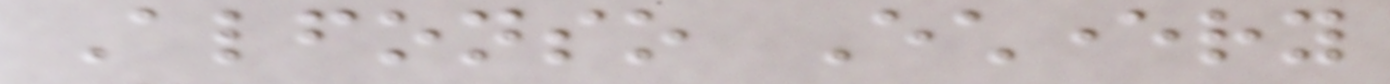Alfonso Echeverry
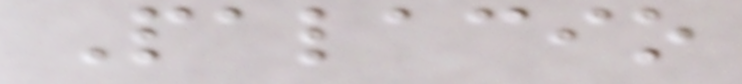Palacio
